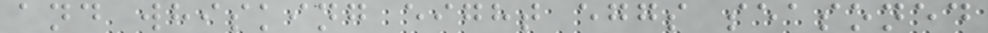and whisking eight eggs seasoned
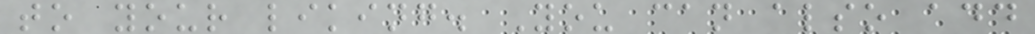to your liking. You can also add
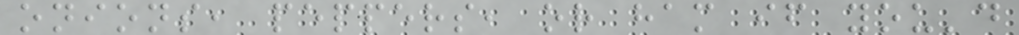onions, peppers, or ham if you'd
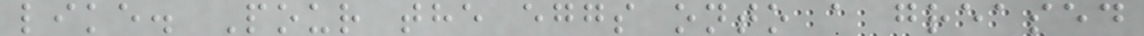like. Pour the eggs onto a greased
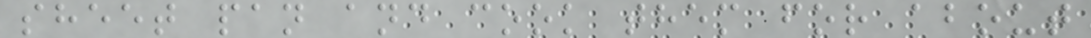sheet pan and cook them for about
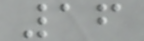16
